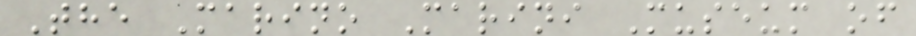The Marino Marini Museum of
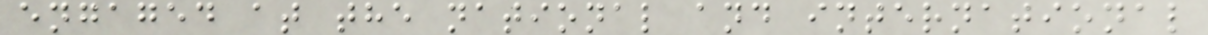engaged at the national and international
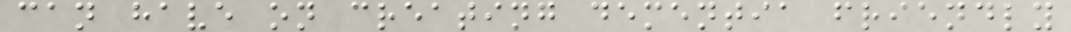can have on creating dementia friendly
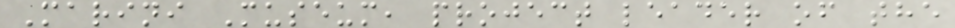Marini Museum, project leader of the
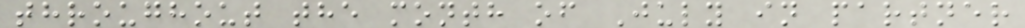throughout the month of July in partner
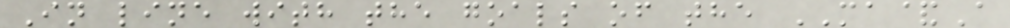In line with the goals of the MA&A
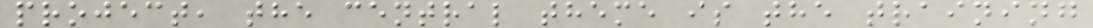project, the central theme is the training
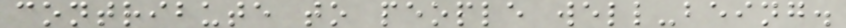contribute to people well-being.
